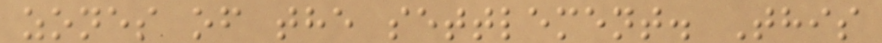zones of the settlement. This
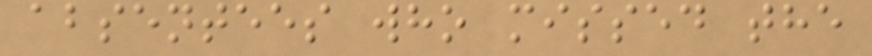absentees who missed the
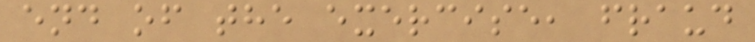end of the exercise, fraud
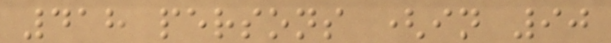418 persons (in 90
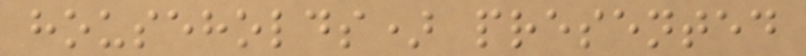households) presented
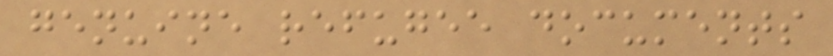genuine refugee documents
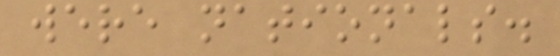were nationals.
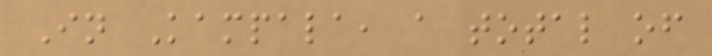In Kampala, a total of
